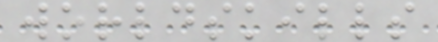worldskills
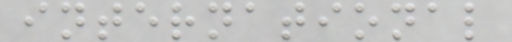international
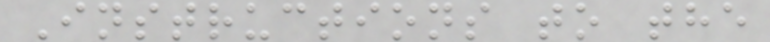Instructions to the
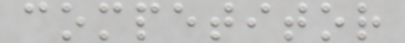competitor
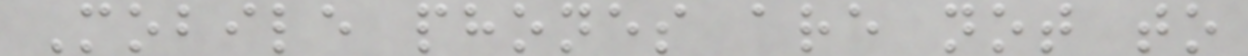Mobile phones are not to
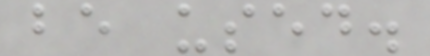be used.
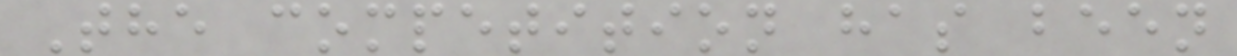The competition has been
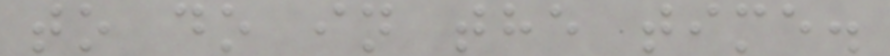to do in the time.
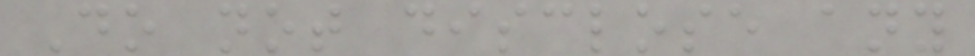Do not disclose any
